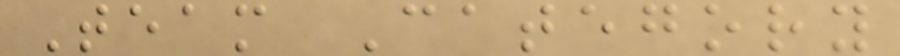Team Category
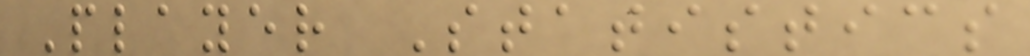Player Statistics
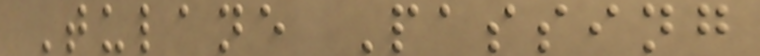Tulane Passing
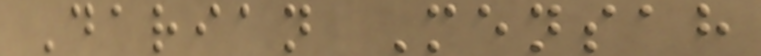Darian Mensah
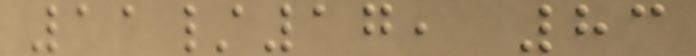11/17, 83
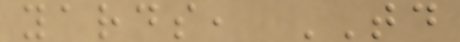yards, TD
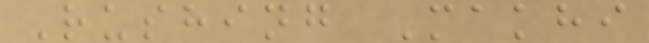Rushing Makhi
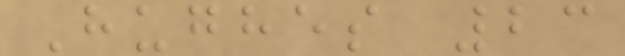Hughes 23
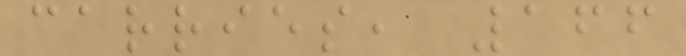carries, 166
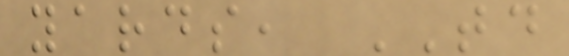yards, TD
